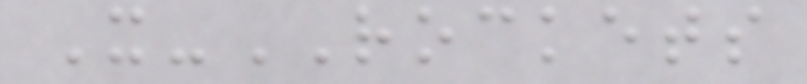X-ROCKETS
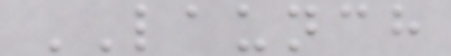LAUNCH
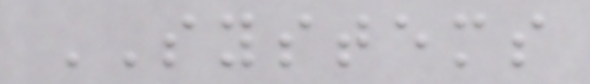SYSTEMS
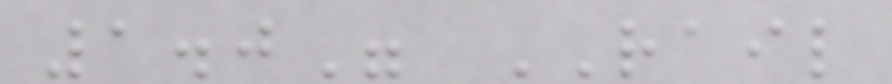1.0" RAIL
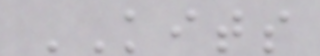KITS
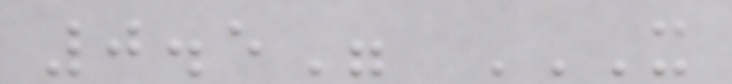0.5" X
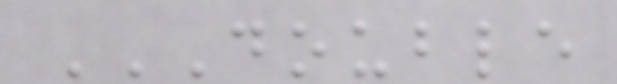DOUBLE
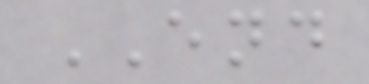END
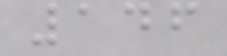146
